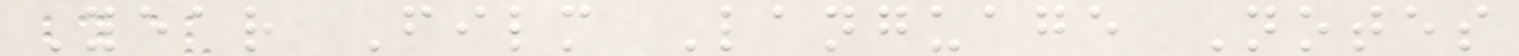Year Film Language Notes
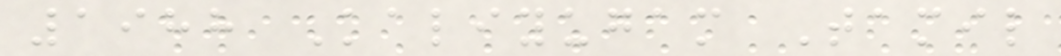1988 Kaliyugam Tamil
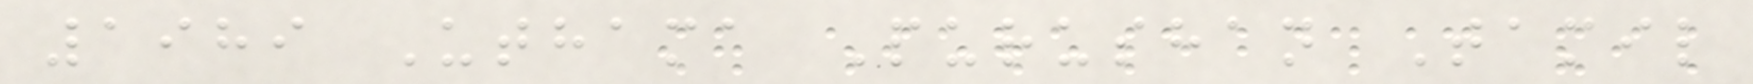1989 Uthama Purushan Tamil
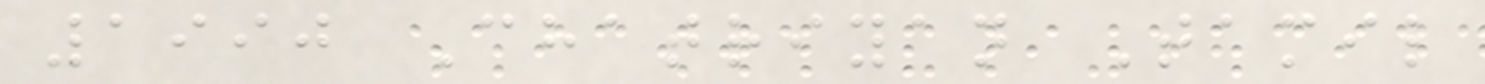1990 Chatriyan Tamil
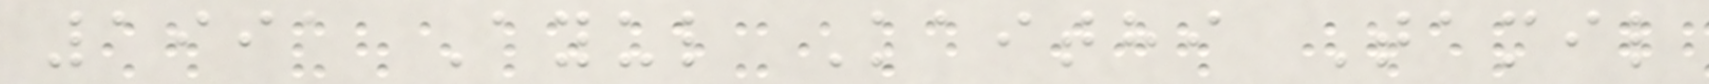1991 Ayul Kaithi Tamil
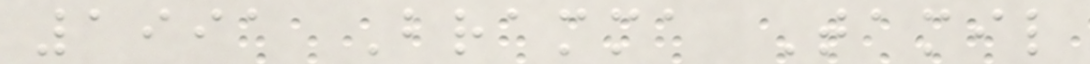1991 Bramma Tamil
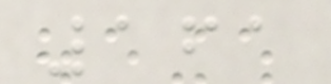161
